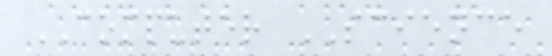COMPUTER SCIENCE
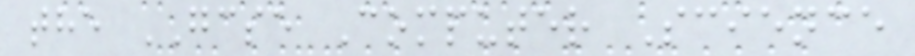the GCSE Computer Science
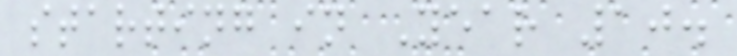starting in Year 10.
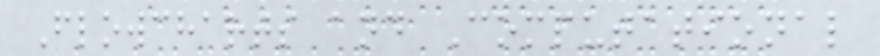Flowcharts and Computational
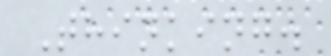Thinking.
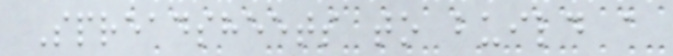Spreadsheets to build a
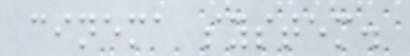cinema system.
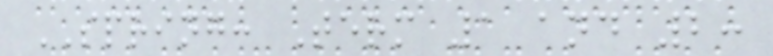SPRING: Term 1 and 2:
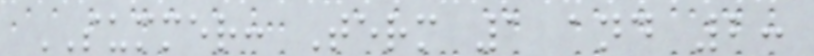SUMMER: Term 1 and 2:
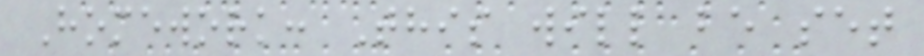Homework: This will be set
